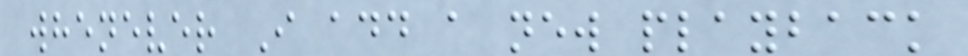whenever I add a new playback
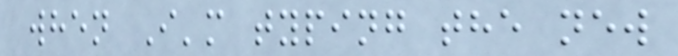when I'm typing the new
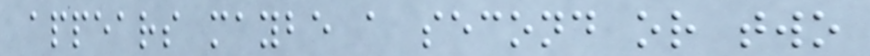appears maybe a second or two
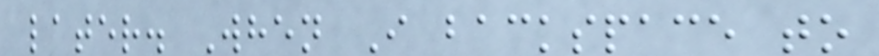later. When I backspace to
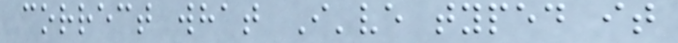correct what I've typed it
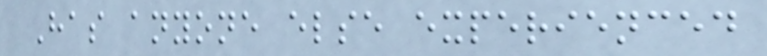Has anyone else experienced
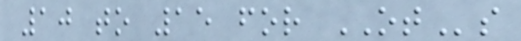10 to 15 for OTs
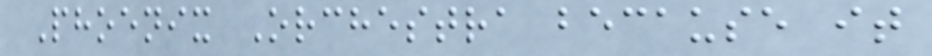Phoenix Orchestra because it
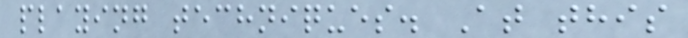playing techniques. At this
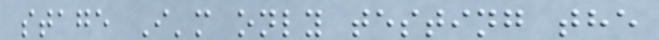stage I'm only testing the
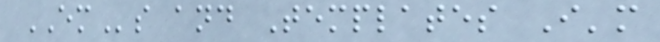EMs and Templates I'm
